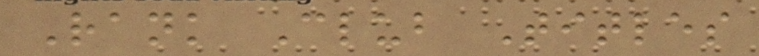Rank Club Titles
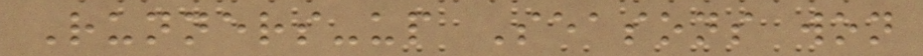Runners-up Seasons won
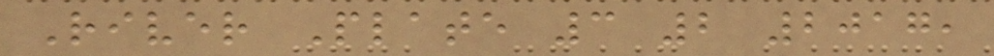River Plate 3 2 2017,
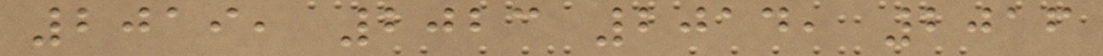2019, 2023 2014, 2016
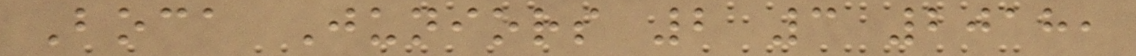Boca Juniors 2 3 2018,
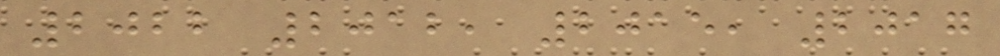2022 2012, 2015, 2017
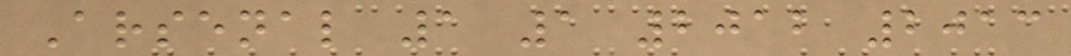Arsenal 1 1 2012 2013
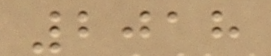2018
